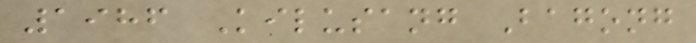1986 Kilusang Bagong
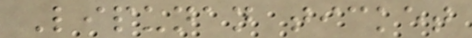Lipunan ticket
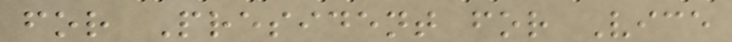for President for Vice
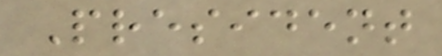President
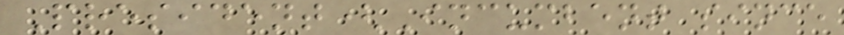President(Incumbent since
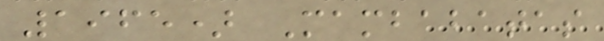1965) Mambabatas
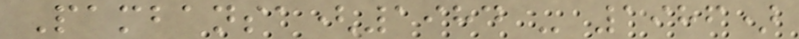Pambansa(1984 - 1986)
